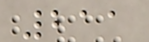211
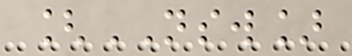[NSW]
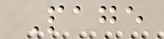Page
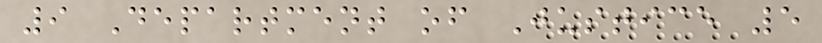9 Department of Justice 5
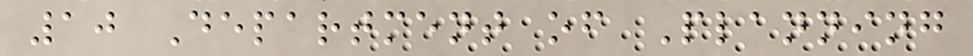10 Department of Planning
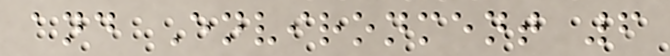and Environment 6
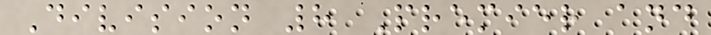Division 8 Premier and
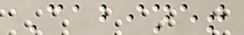Cabinet
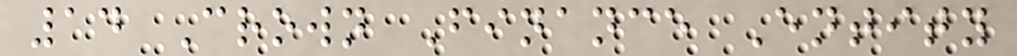14 Crown Finance Entity
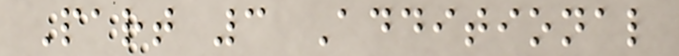Part 3 Additional
